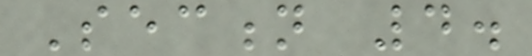Section 4.
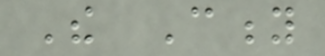The City
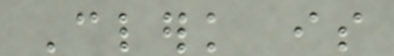Clerk is
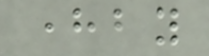hereby
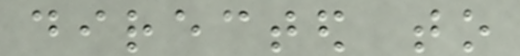directed to
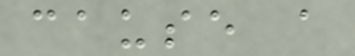cause a
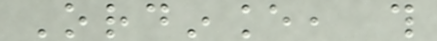Ordinance, this
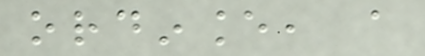ordinance, a
